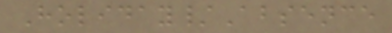Holiday/Absence
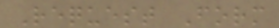Request Form
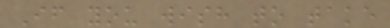If you wish to take
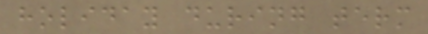holiday during term
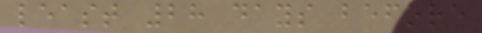least 28 days before
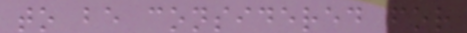to be considered for
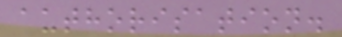authorisation.
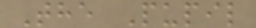The Pupil
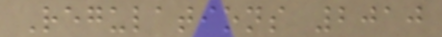Regulations 2010
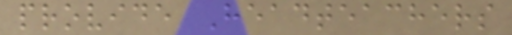provide Headteachers
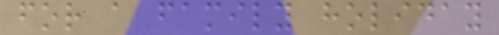for a family holiday
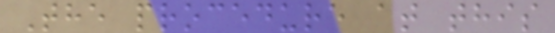The procedure at this
